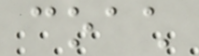coach
